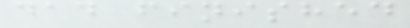dad finished
